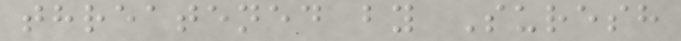threatened by Suresh
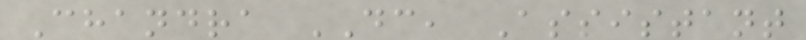Chandra DC, Assistant
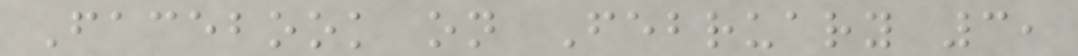Facebook on February 3,
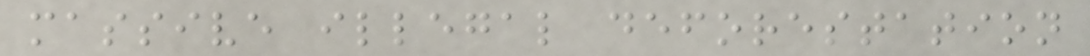massive illegal deforestation
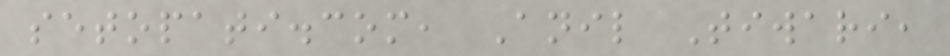setopati.com, Anil Tiwari,
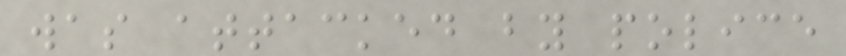was attacked by police
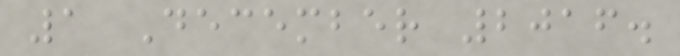1 December 2016.
